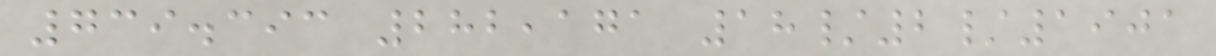739.393 282,171 18/2/1901
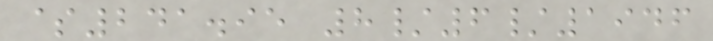$241.95 8/6/1946
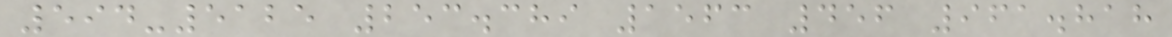594-5125 253.389 1563 456 961.818
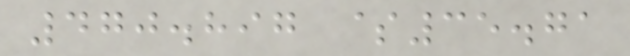470.897 $35.71
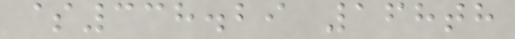$338.29 168th
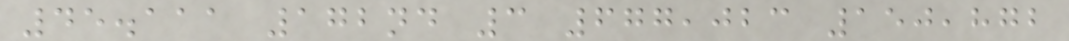45.111 172nd 3 677,023 150,872
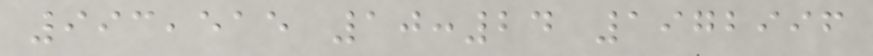993,515 10:24 1972996
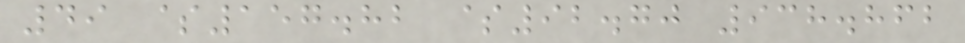49 $157.82 $92.70 938.862
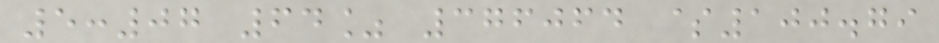5:07 64% 376064 $100.79
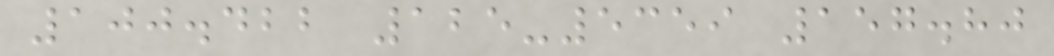100.422 125-5359 157.80
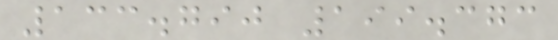133.790 199.373
